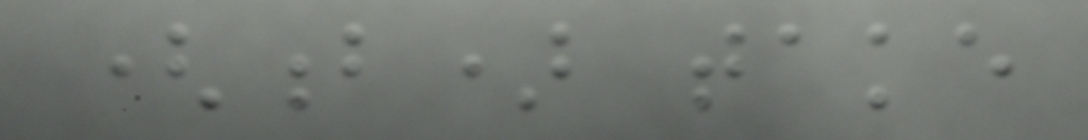(b) take
